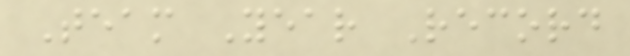Team Year Record
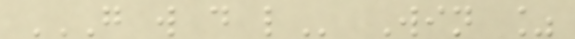G W D L Win %
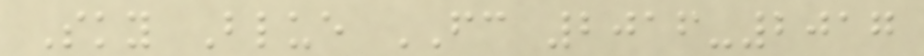Sky Blue FC 2016-2017
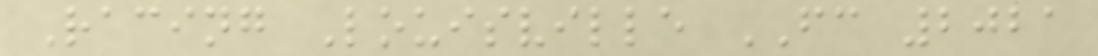Racing Louisville FC 2021
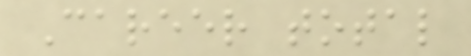Career total
